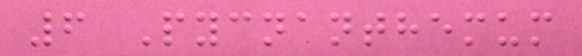6 Pycnanthemum
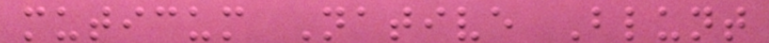muticum Native Blunt
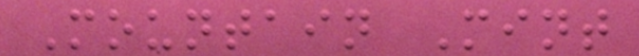Mountain Mint
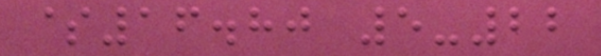$16.80 5-22
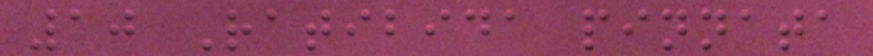10 Ratibida pinnata
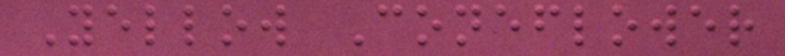Yellow Coneflower
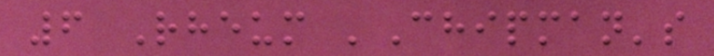6 Rheum 'Chipman's
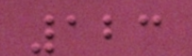123
